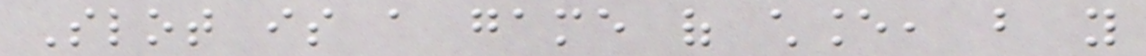Slot is a game of chance, but you
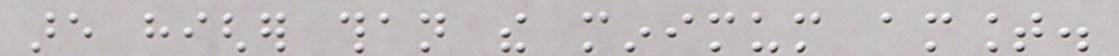are higher than the minimum amount.
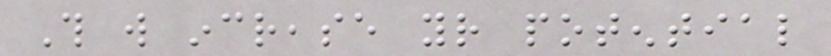This will increase your potential
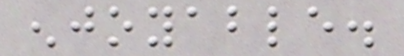enjoyable.
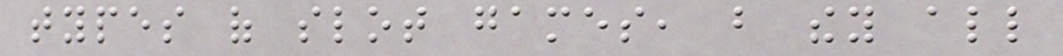types of slot games, but they all
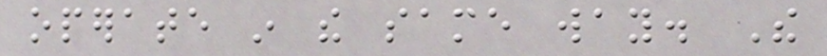operate in the same way. The
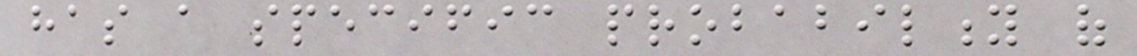has a specific probability of
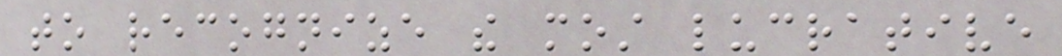to recognize the most lucrative
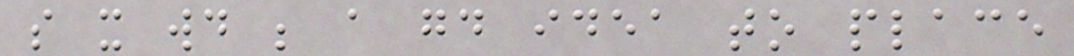so it would be a good idea to place
